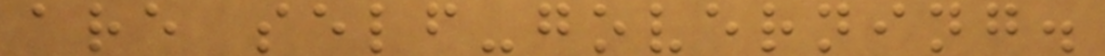are self-governing.
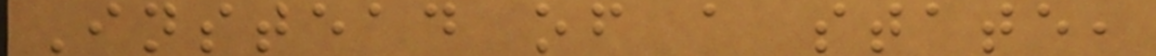Instead of a state,
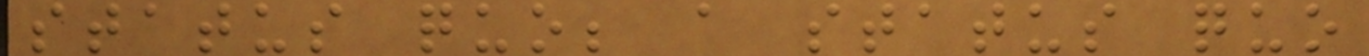status quo; a status quo
